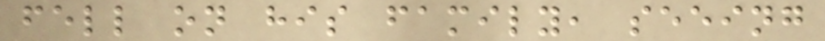fell on his family, seeing
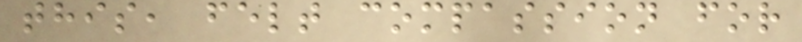this, felt compassion for
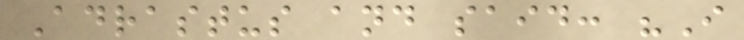Adrastus and said: "I
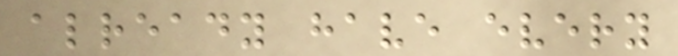already have every
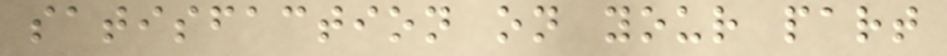satisfaction on your part
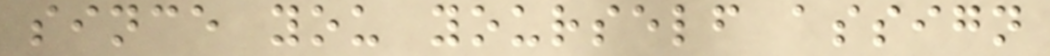since you yourself assign
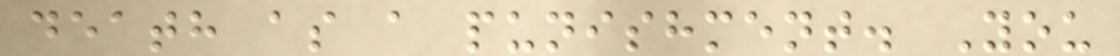death as a punishment. You
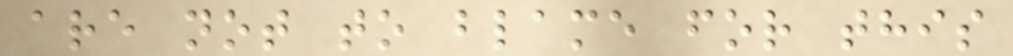are not to blame for this
